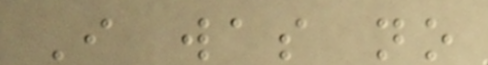I was no
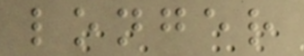longer
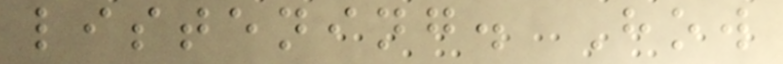listening. How
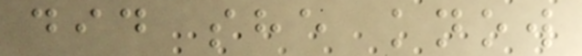did she know
